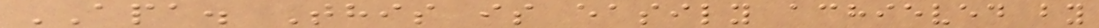APA. This is easily achieved by
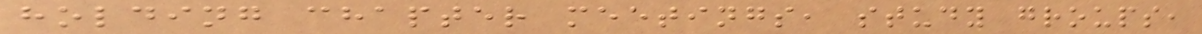holding chapter meetings, study groups,
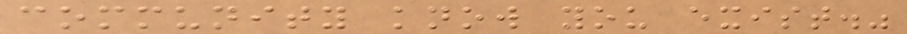community know you exist."
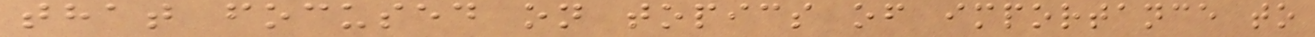that focused on topics of importance to
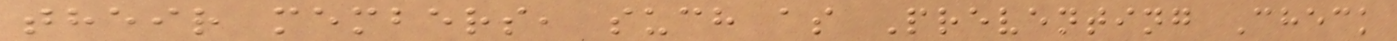their members, such as Preventing Check
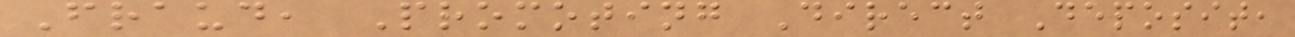Fraud, Promoting Direct Deposit,
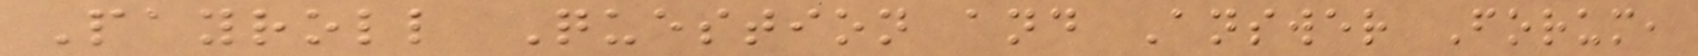Payroll Question and Answer Forum,
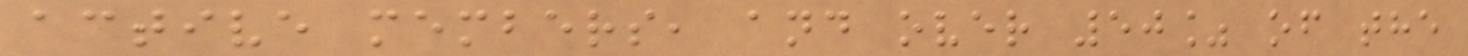active members, and over 50% of the
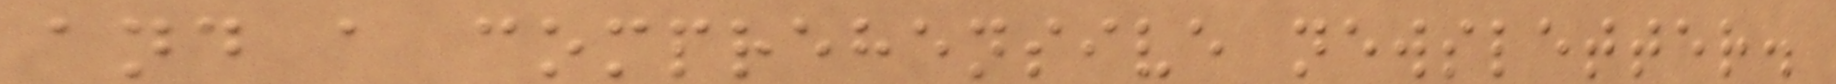and a comprehensive newsletter.
